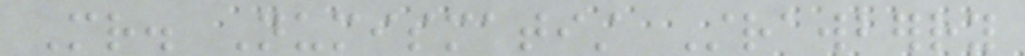Mr. Numismatist Strawberry
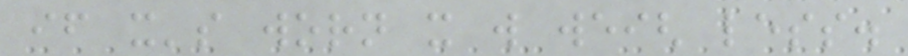if it's worn it will weigh less.
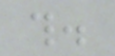this.
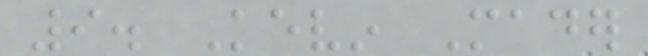9. Kevin Mader
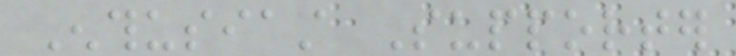Enthusiast Supporter
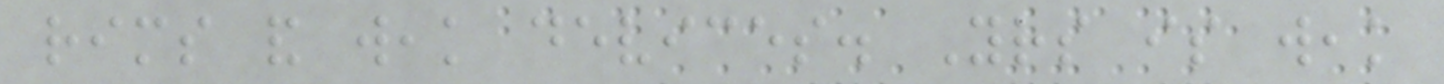rims and weak devices. Yours is weak
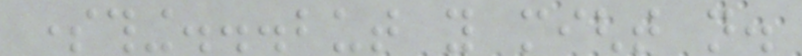something...but you might not.
